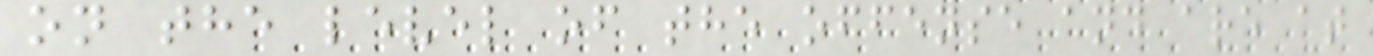on the level of the offense and are at
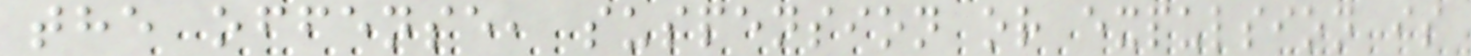the offense, suspension or expulsion is
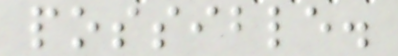possible.
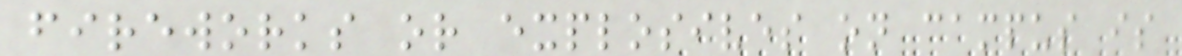fireworks or explosives on campus is
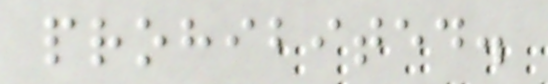prohibited.
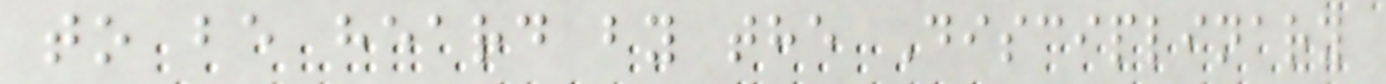to be heard by the Disciplinary
